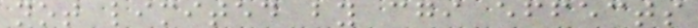not limited by cgi effects
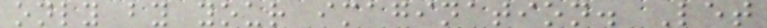only by your imagination. Let
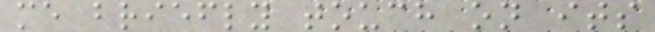me briefly touch on its
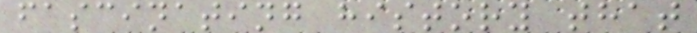fascinating history that
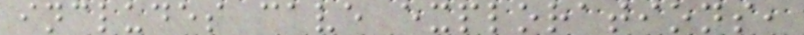includes cave explorations,
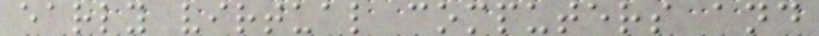early virtual computers and
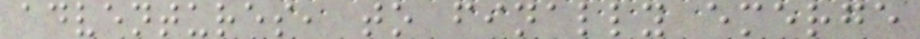adventures, to finally emerge
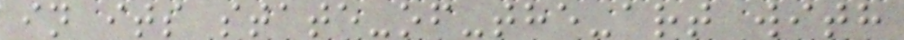in its state-of-the-art with
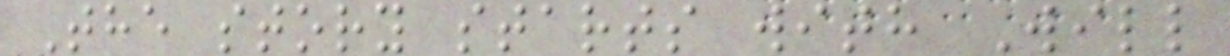The story starts with Will
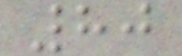80
